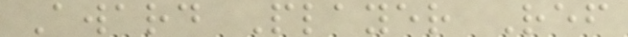Award Player Ref
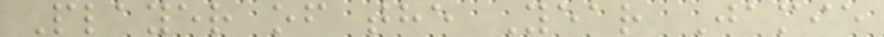Player of the Year Jamie
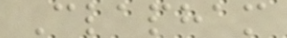Clapham
